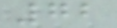72
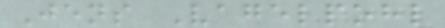Jens Vagelpohl
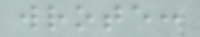wrote:
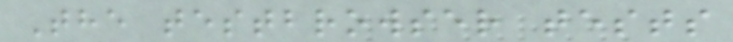The testbrowser tests
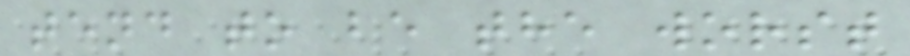tend to be the worst
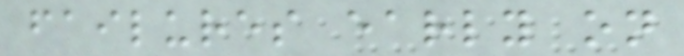failures early on
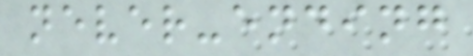never-ending
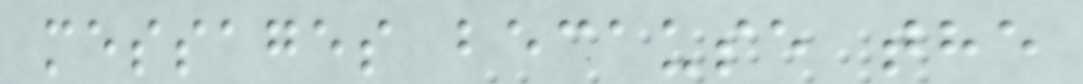messages because the
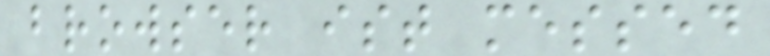browser ist messed
